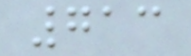713
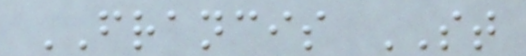FRANCIS ST
